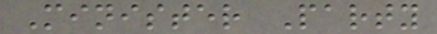Minister Party
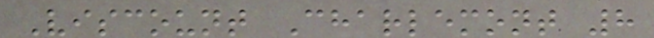Viscount Charlemont 8
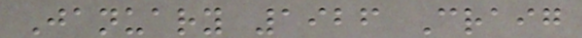January 1926 Craig
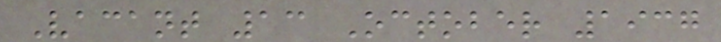Vacant 13 October 1937
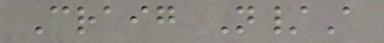Craig N/A
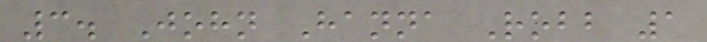3. John Hanna Robb 1
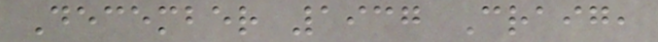December 1937 Craig,
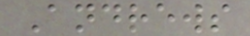Andrews
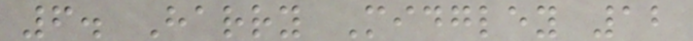6. Harry Midgley 12
